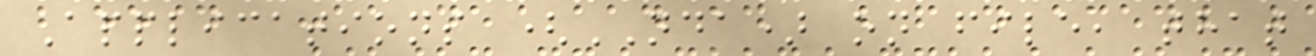Applications (NDA) on file, that
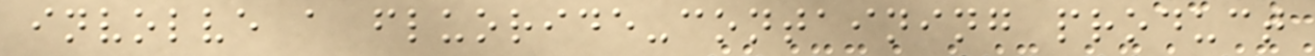involve a fluoride-containing product
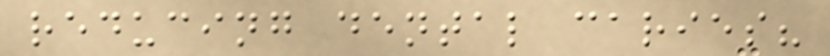reducing dental caries?
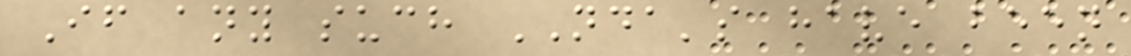If any such NDA's have been
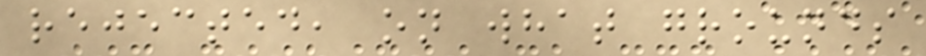rejected, on what grounds
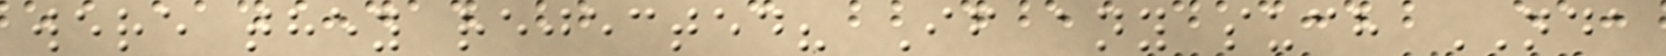were they rejected? If any such NDA
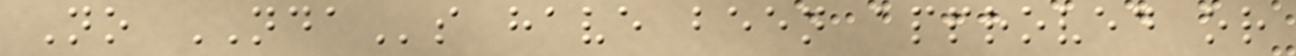No NDAs have been approved or
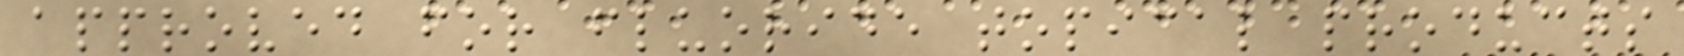approved for fluoride topical products
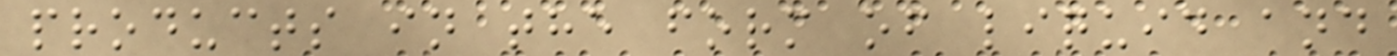products in the form of liquid and
